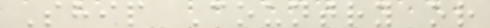Ship Country or
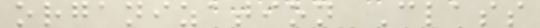organization Class
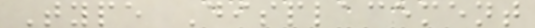Type Displacement
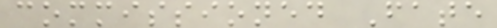commissioned Fate
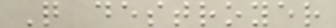Q destroyer
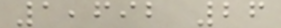1,692 26
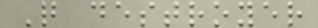Q destroyer
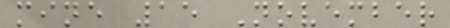mine 15 November
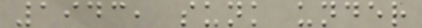1943, sunk under
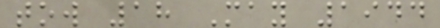tow 18 May 1944
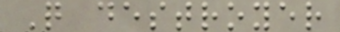Q destroyer
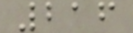216
